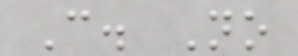C. No
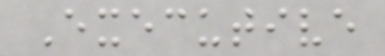Executive
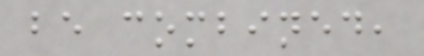be combined,
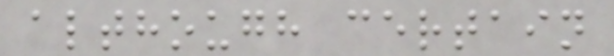although certain
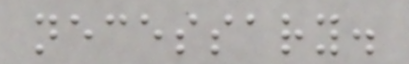necessary.
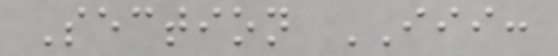Section III:
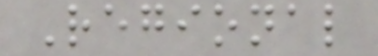Regional
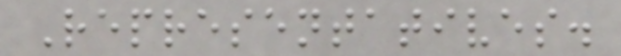Representatives.
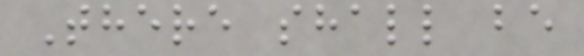There shall be
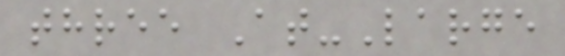three At-Large
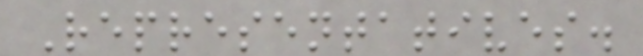Representatives.
